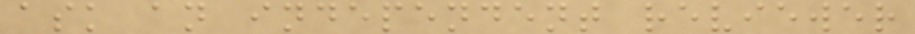ask an independent reviewer
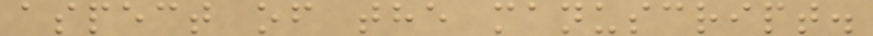aspect of the manuscript.
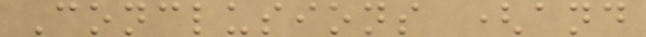Conclusions (and
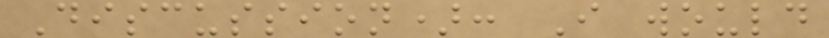Discussion): I would
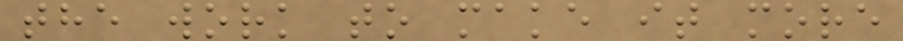the work to make it more
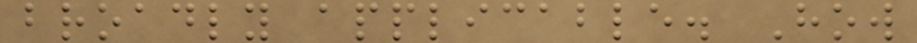broadly applicable. How
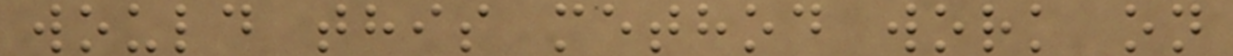would this method work on
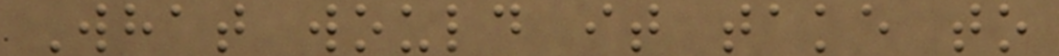What would it take to
